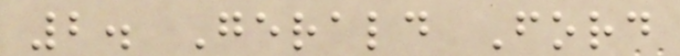2. Gerald Ford
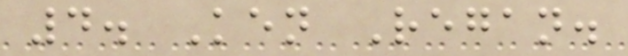4. Ken Regan.
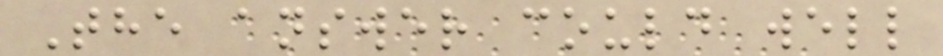The answer could well
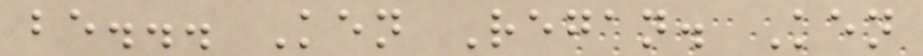be... Ken Regan. Ken
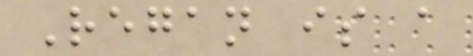Regan is a
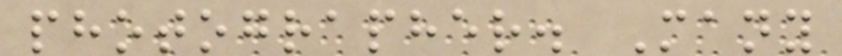photographer. Many
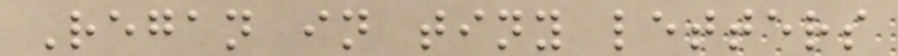Regan in tiny letters
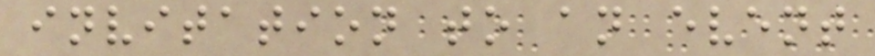invitation to an event
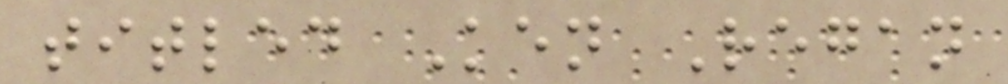titled Ken Regan
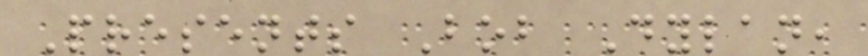Presents Bob Dylan,
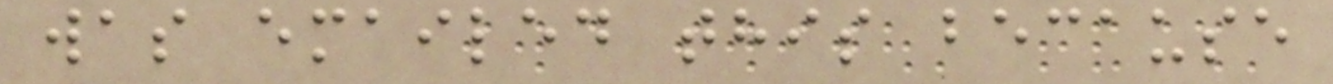was emailed this because
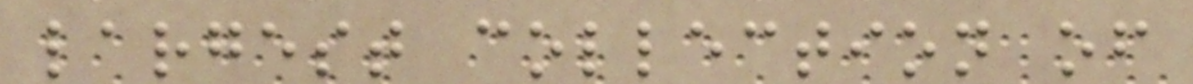largest collection of
